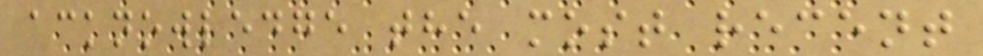acknowledge the most recent
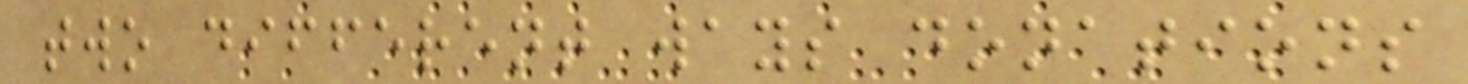two different ways donations
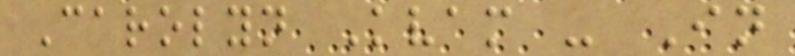Carolyn Kvam - In
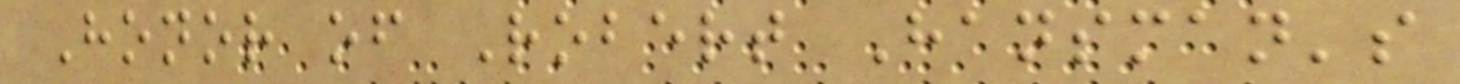Honor of Robert Hansman's
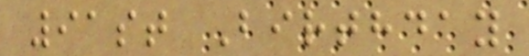91st Birthday
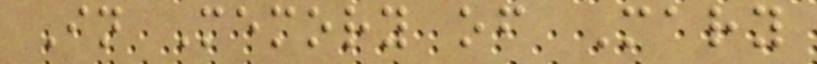In Memory of Mary
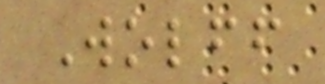Wolff
